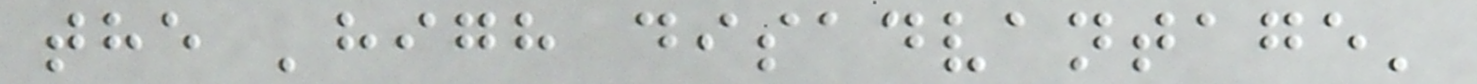the 'high disadvantage'
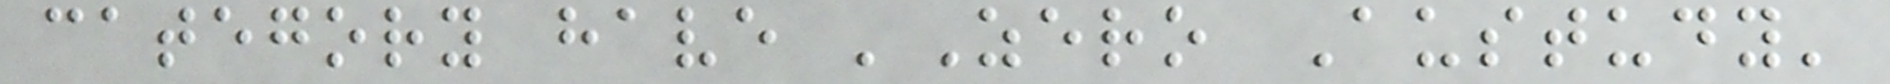category have 'Zero Austudy'
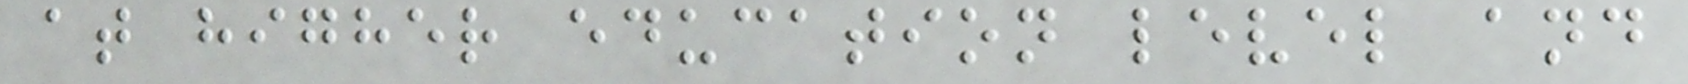at higher education level and
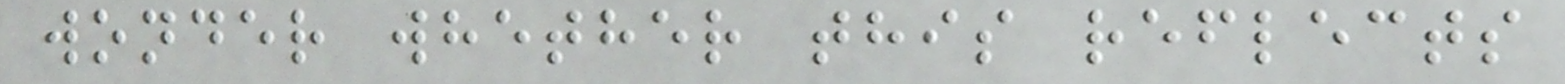wonder whether this reflects
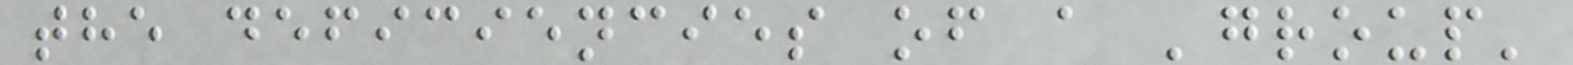the deficiencies of a 'group'
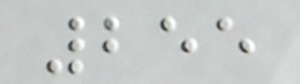255
